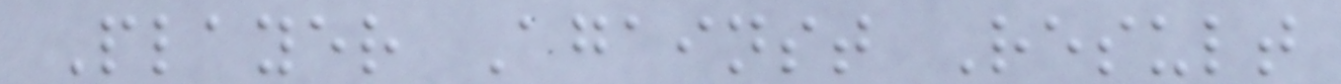Player Against Result
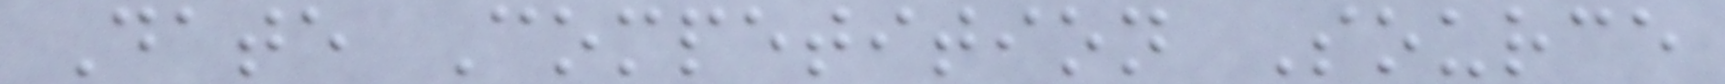Date Competition Source
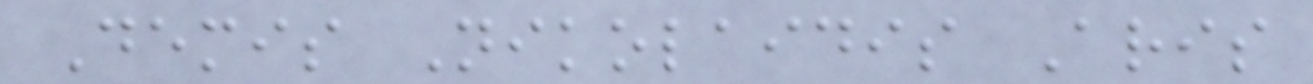Demis Nikolaidis Aris
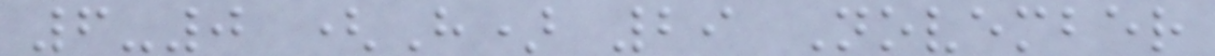6-0 (H) 29 November
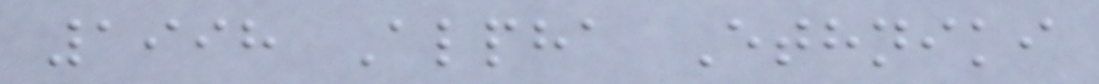1998 Alpha Ethniki
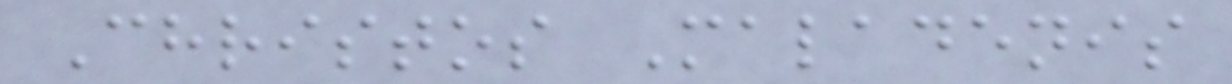Christos Maladenis
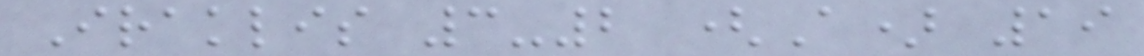Iraklis 3-2 (A) 19
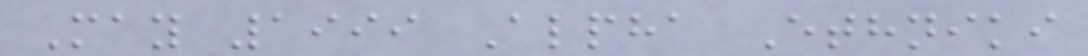May 1999 Alpha Ethniki
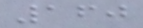160
